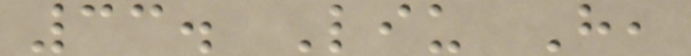33. Liu H,
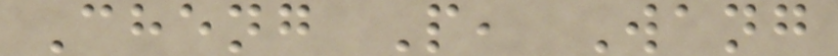Cheng P, Wang
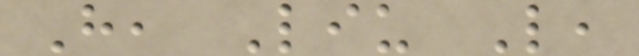H, Liu L,
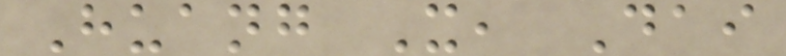Huang X, Dai
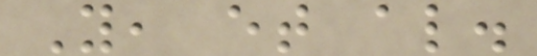Y, et al.
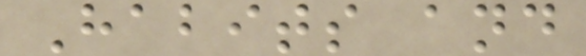Habits and
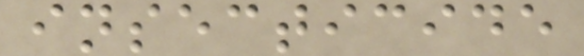insecticide
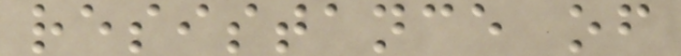resistance of
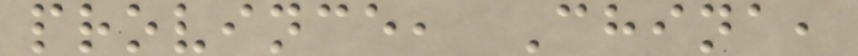province, China,
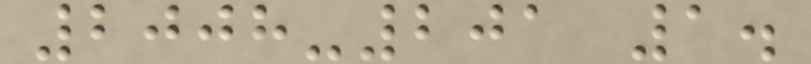2008-201 1.
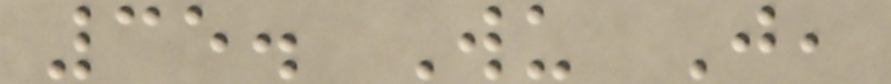35. Wu J,
